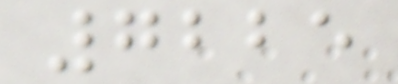7225
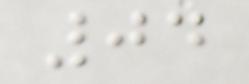04
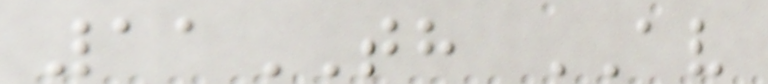11TH AV
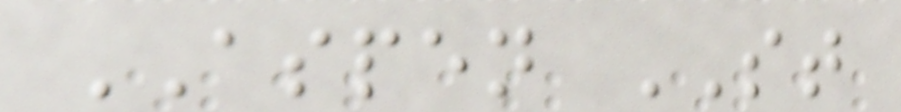ASPEN ST
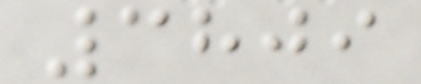3809
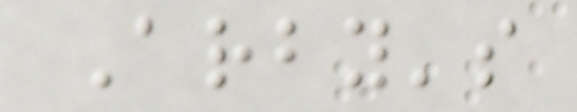Arby's
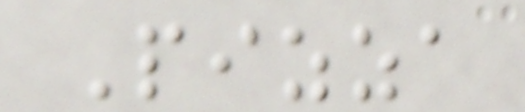Pizza
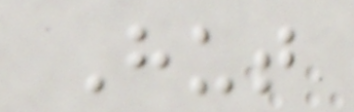Hut
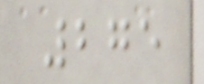275
